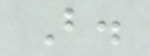B.
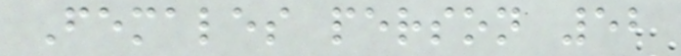Females person 52
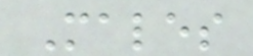Males
